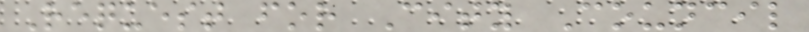Request for City Council
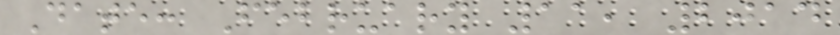Date: February 11, 2014
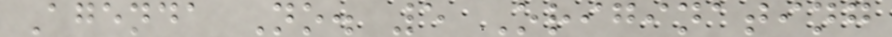Agenda No. 5 Originating
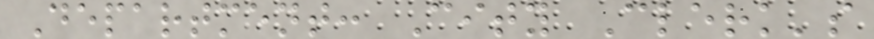Department: City Clerk's
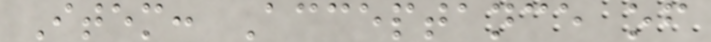Item: Acceptance of
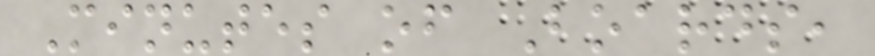Minutes of Boards,
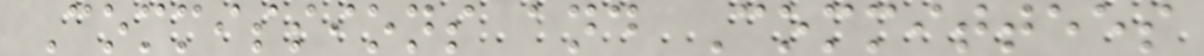Commissions and Committees
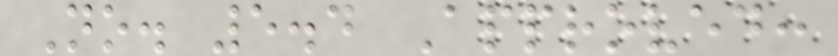No. 5.4 Approved:
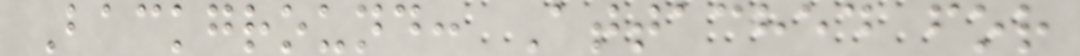Background: Attached for
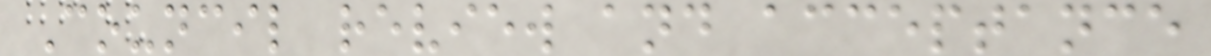Council review and acceptance
